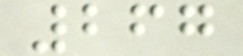267
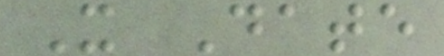X Date
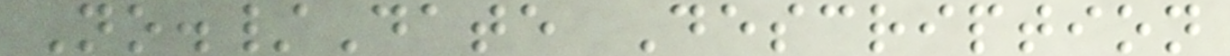No./Date Description
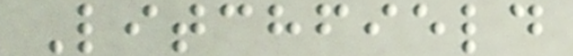Litchfield
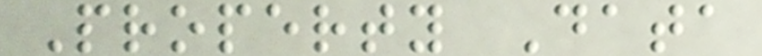Property Data
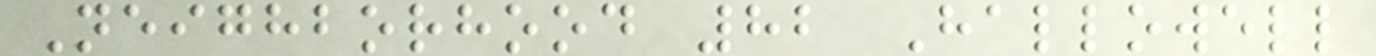Neighborhood 82 Hallowell
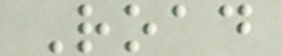Road
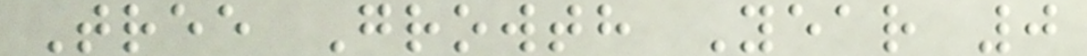Tree Growth Year 0
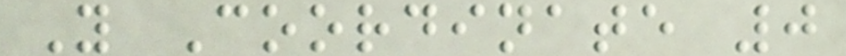Y Coordinate 0
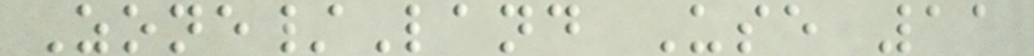Zone/Land Use 11
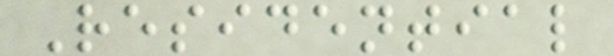Residential
